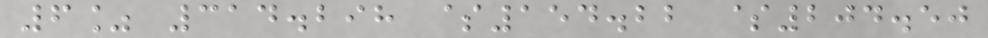6% 314.298 $154.22 $204.50
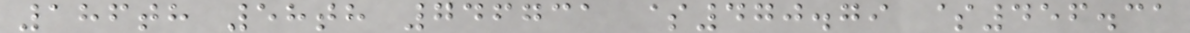186th 58th 746731 $470.79 $456.31
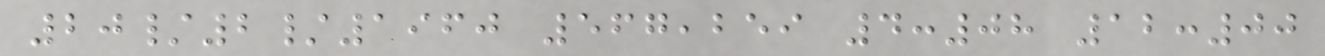20/2/1960 567,259 4:08 12:00
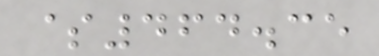$464.35
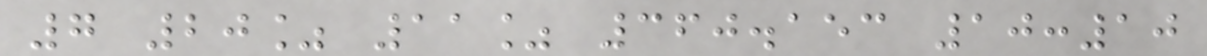7 20% 11% 360.153 10:10
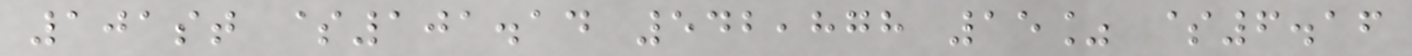101st $101.14 542,878 15% $6.16
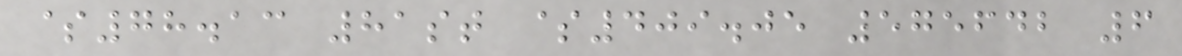$78.13 81st $409.05 575642 6
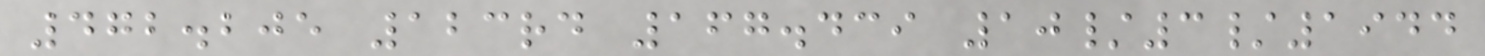472.205 123rd 167.439 10/3/1944
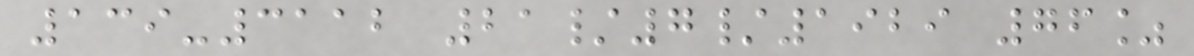139-3112 21/7/1929 76%
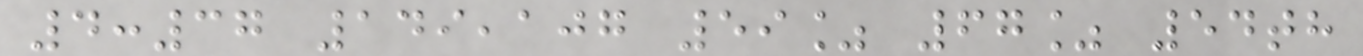4:37 149,107 59% 67% 54th
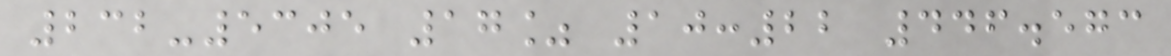232-5305 17% 10:22 446.573
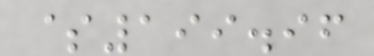$199.96
